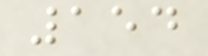154
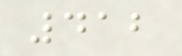412
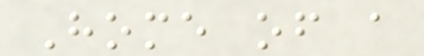Home of a
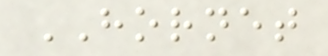HORNET
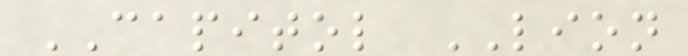CAPITOL LION
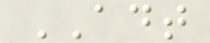ADT
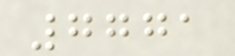7771
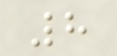8
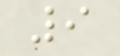9
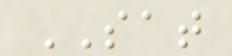SAT
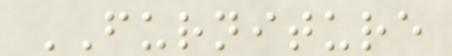FURNITURE
